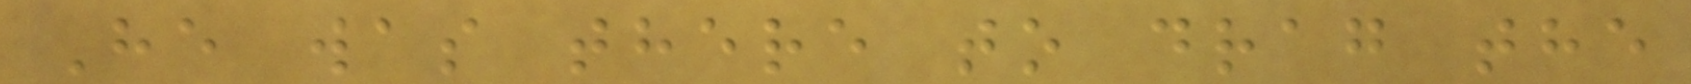He was there to drag the
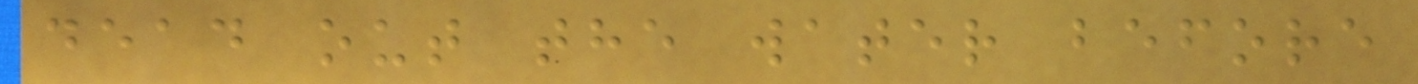dead out the water before
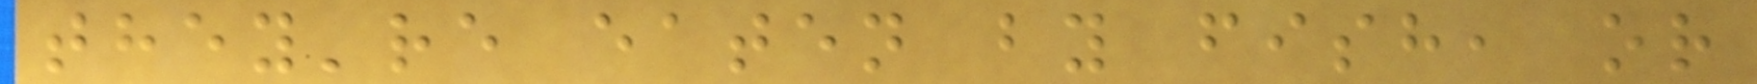they're eaten by fish, or
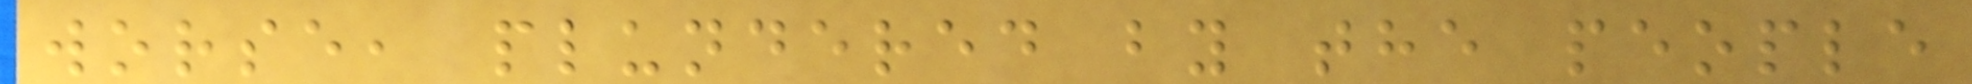worse, plundered by the people
